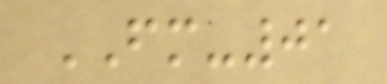FM-01
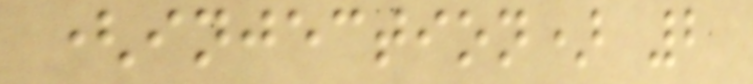(injection) 2
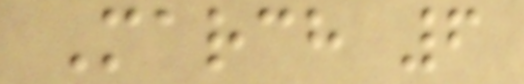March 6
